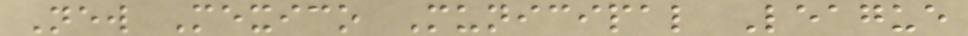New Mexico Municipal League
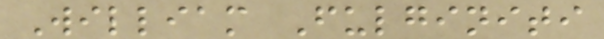William Fulginiti
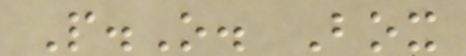P.O. Box
